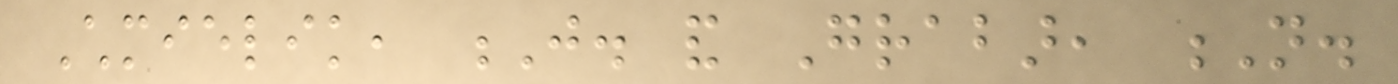Chmielik, J. and Grabar, N.
